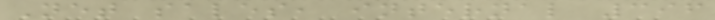Net sales, internal 396
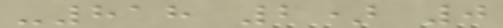-818 2) 0
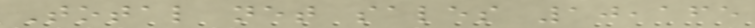Total net sales 10,165
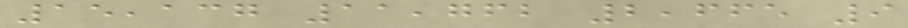15,137 11,762 2,665 9
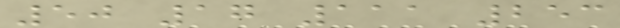50 17 111 253
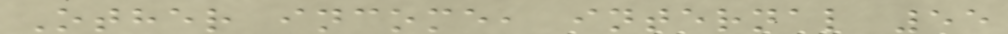Other income, internal 55
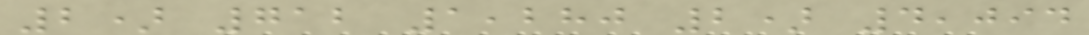2) 712 1,280 2) 4,094
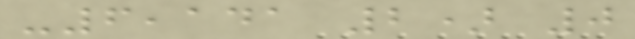-6,141 2) 0
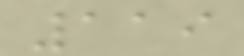119
